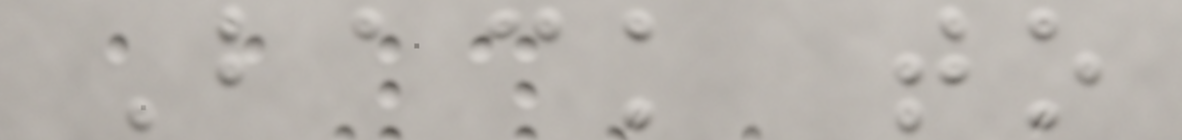Back to
